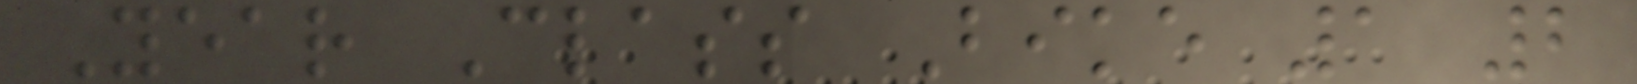Year Class Bike 1 2
